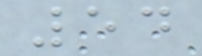54
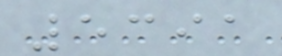5391
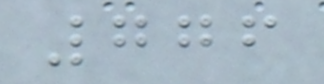776
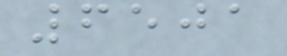6501
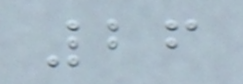26
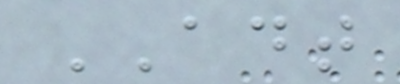ADT
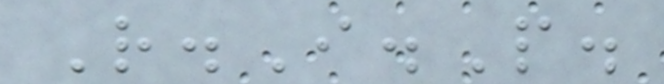R.I.P.
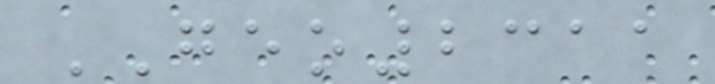GEO2311
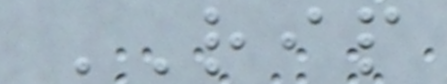RIP
